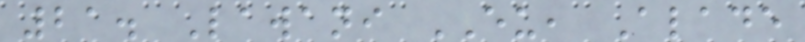21. Lawani EU, Alade
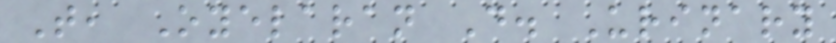T, Oyelaran D. Urinary
